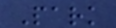Park
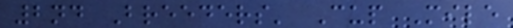2nd Breeders' Cup Mile
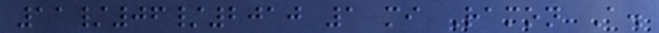11/06/2010 1 mi Ramon A.
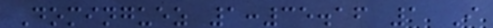Dominguez 1:35.16 1 I
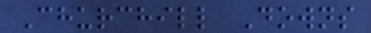Churchill Downs
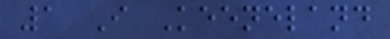1 I Keeneland
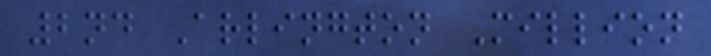2nd Arlington Million
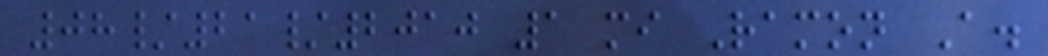08/21/2010 1 mi Ramon A.
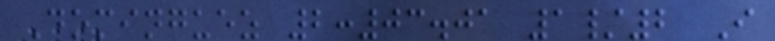Dominguez 2:03.01 1/2 I
